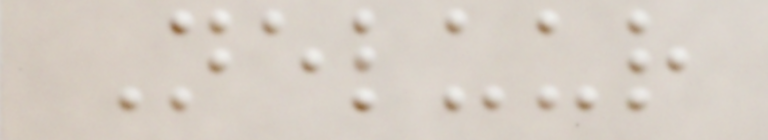Neluur
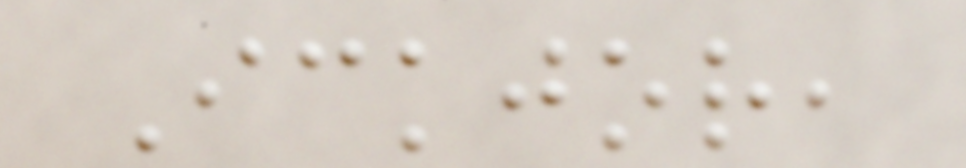Ickjor,
